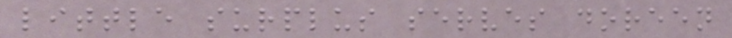little surplus serves doreen
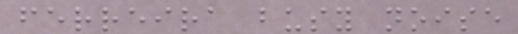ferreira busy noise
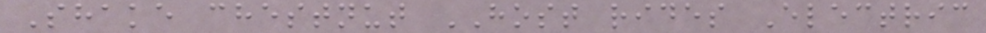Shake chestnut HOST rides Electric
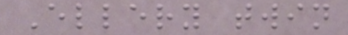Ellery twin
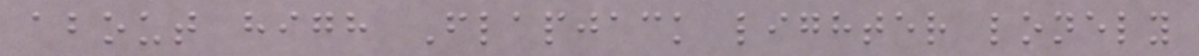about high Flapjack lighter lonely
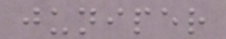juniper
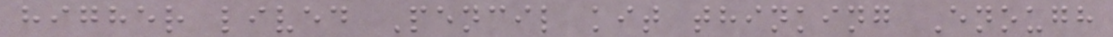higher lived Pencil kit thinking Enough
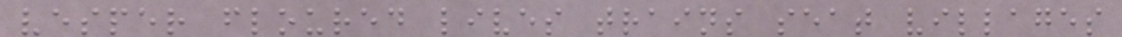vesper floured lives trains seat villages
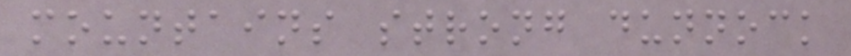mountains strong dunnock
